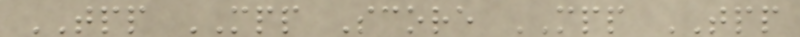TPP MPP Score MPP TPP
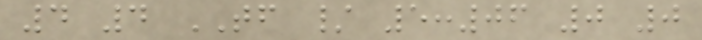4 4 TF / 5:06 0 0
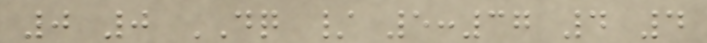0 0 DQ / 5:37 4 4
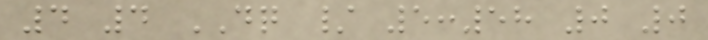4 4 DQ / 5:58 0 0
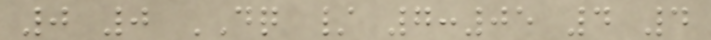0 0 DQ / 7:05 4 4
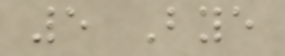5 Bye
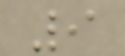9
